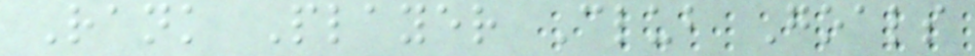Rank Player Club Goals
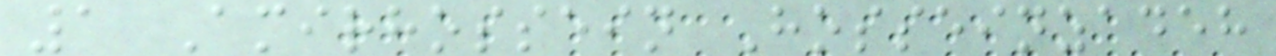1 Amirhossein Hosseinzadeh
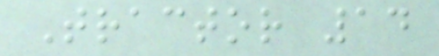Tractor 14
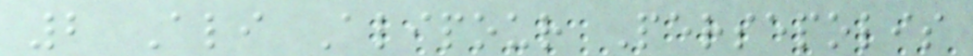2 Ali Alipour Persepolis
